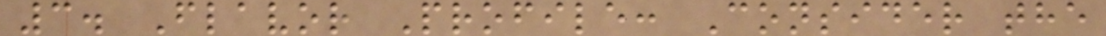3. Flavor Profile: Consider the
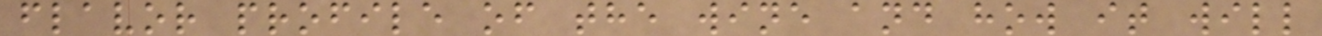flavor profile of the wine and how it will
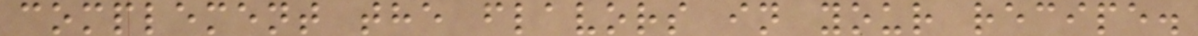complement the flavors in your recipe.
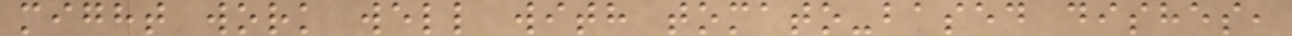might work well with tomato-based dishes,
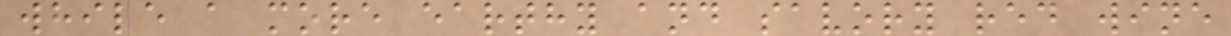while a more earthy and savory red wine
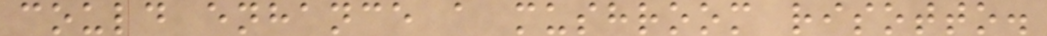could enhance a mushroom risotto.
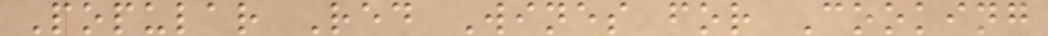Popular Red Wines for Cooking
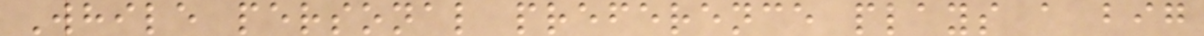While personal preference plays a big
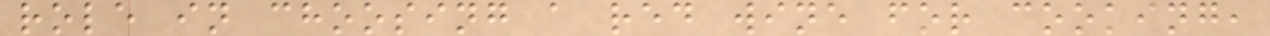role in choosing a red wine for cooking,
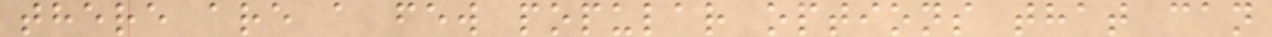there are a few popular options that can
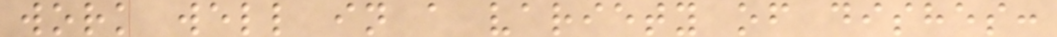work well in a variety of dishes:
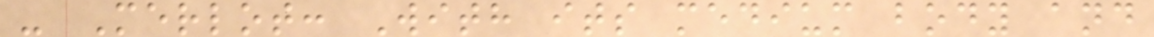- Merlot: With its medium body and
